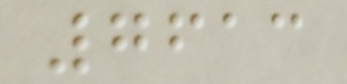7613
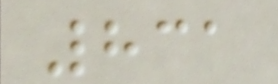831
